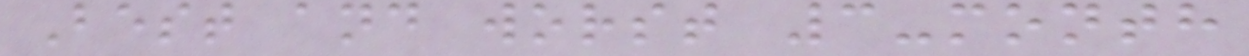Best and worst 3-month
